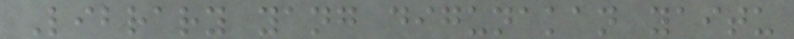Library yang digunakan yaitu
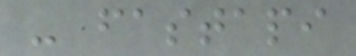- fastapi
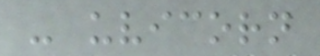- uvicorn
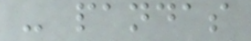- pandas
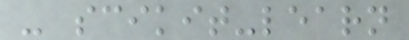- scikit-learn
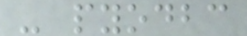- pyodbc
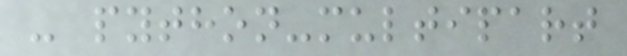- python-multipart
